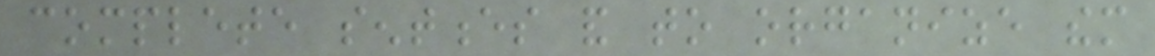complete sentences and to organize them
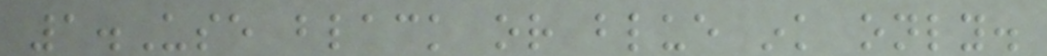1.Use black or blue ink only.
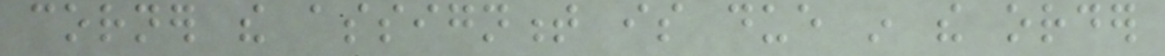corner the assignment is due in the order
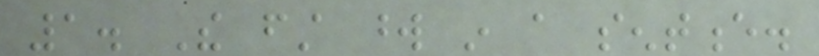1. The first word in a sentence.
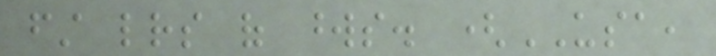first letters of words. (USA,
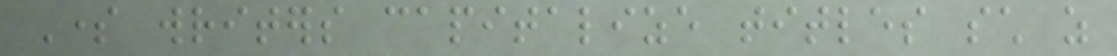Some writers capitalize titles such as
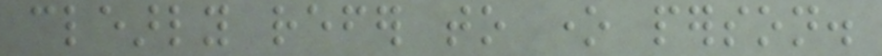clearly refer to one person.
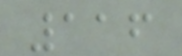116
